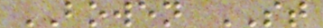BOWEN ST
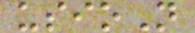usioN
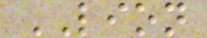LION
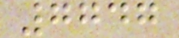7747
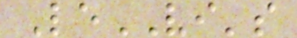LeVI's
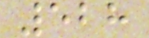528
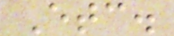Etc.
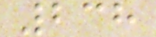238
